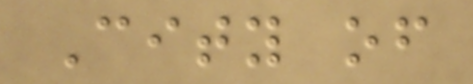City of
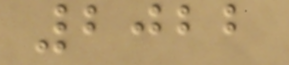2022
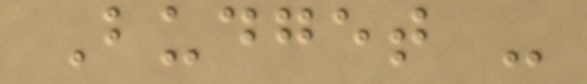Budget -
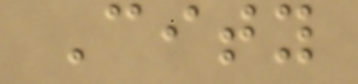City
